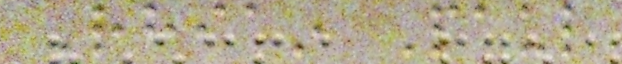Rhiain Paul
